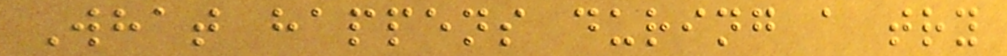What happens during a try
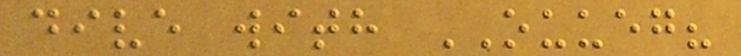dive with OUUEG?
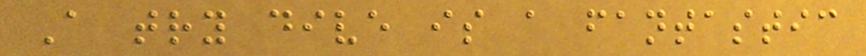A try dive is a fantastic
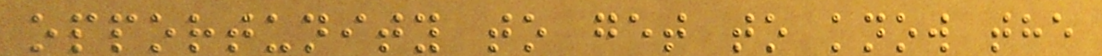opportunity to get to know the
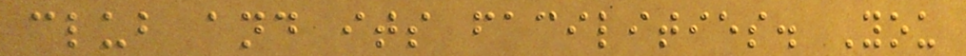club and its facilities. You
